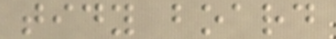tidy board
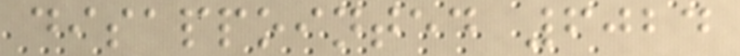disappointed 6024
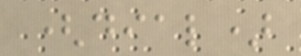(dial)
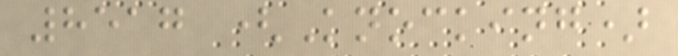8517 (Knocking)
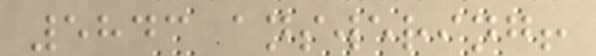5843 answering!
